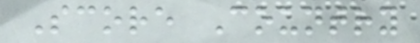Score Country
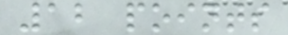12 points
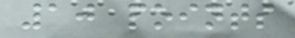10 points
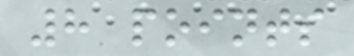8 points
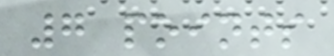7 points
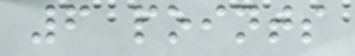6 points
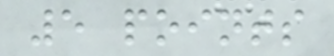5 points
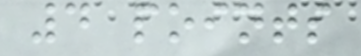4 points
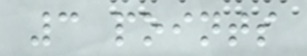3 points
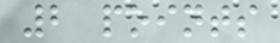2 points
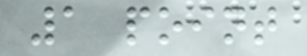1 point
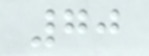70
